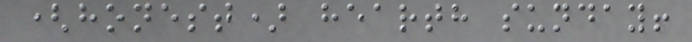(honest) hearth sunday!
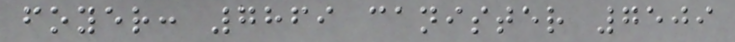foyer: 7869 canister 7509
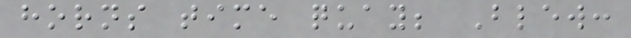horns time quay; Blew:
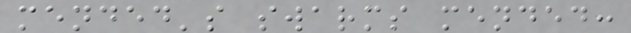mended's swarms mended:
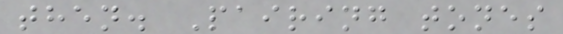then. Pairing tones
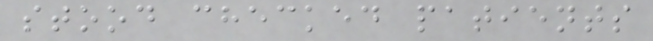stood checked patients
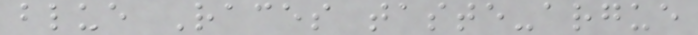blue Races taste-argue
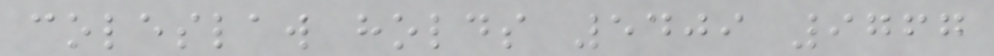coleslaw holds 5409 9767
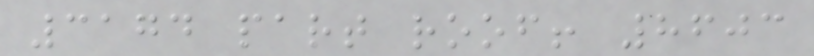3174 part roof! 8603
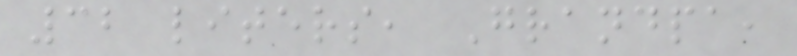32 liters, Grandpa,
